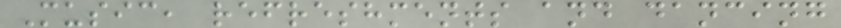Music, refreshments and dancing
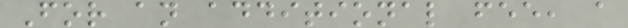For an additional fee, a
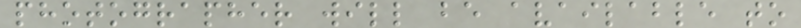photographer will be available to
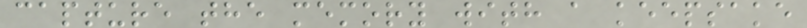capture the memory with a keepsake
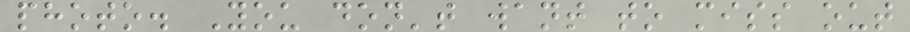photo. You don't want to miss out
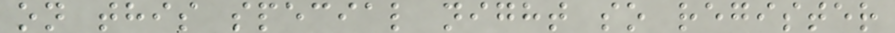on this special night so register
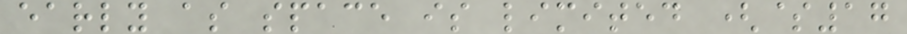early as space is limited ($17
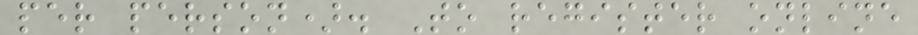per person). To register online
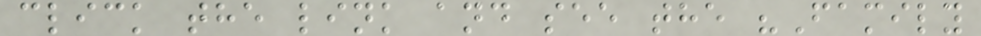click the link and see the "Family
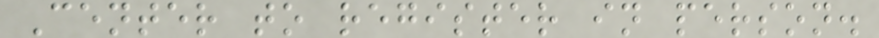Center to register in person.
